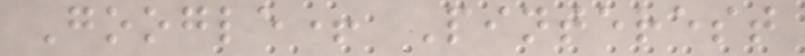Google+ Pinterest
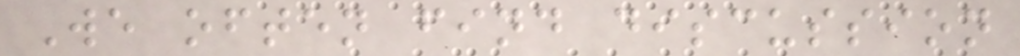We often find discussion
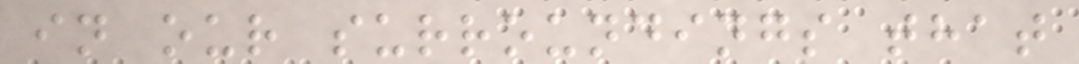in our surroundings that
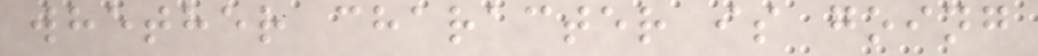whether character is going
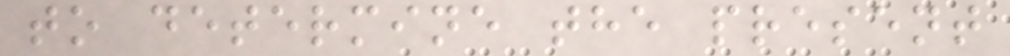to determine the present
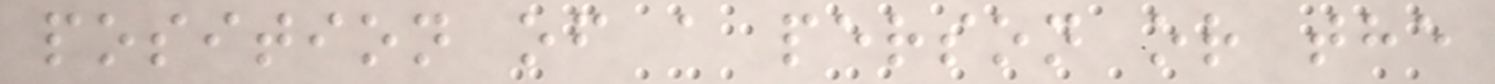position of a person or the
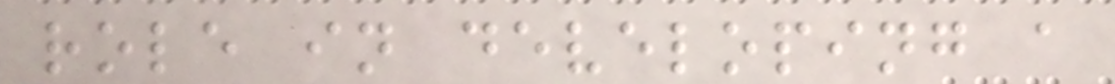role in developing a
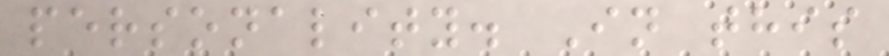personality. In this
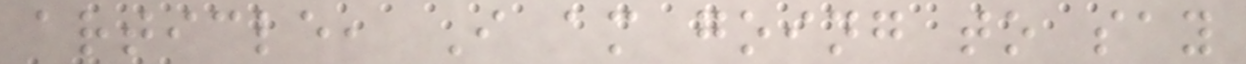article, I am going to say
